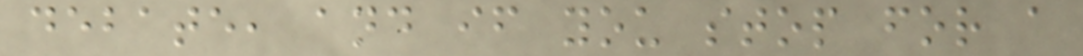debate, and if you stop for a
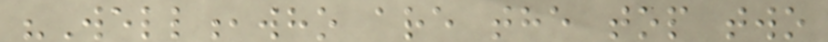"Well,who are the top two
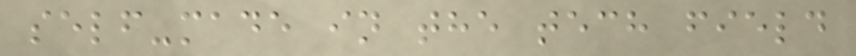self-made in the tech field
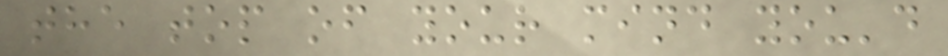the top of your mind you'd
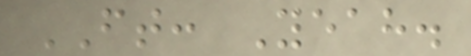FT: Yeah.
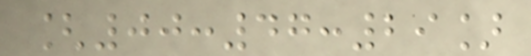[00:47:29]
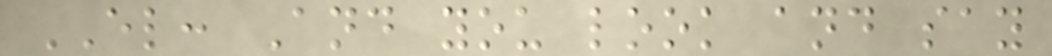EL: And you look and say
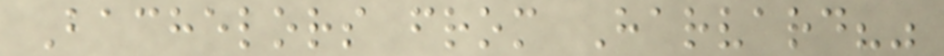Bachelors from Harvard?"
